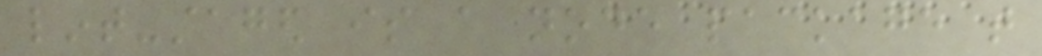lint-staged is a node package that
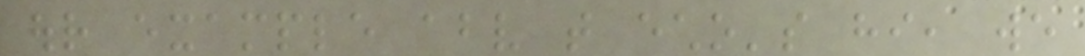our example above that echo's hi, we
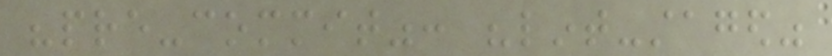"pre-commit": "lint-staged"
